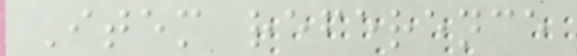Item reference
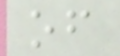of
